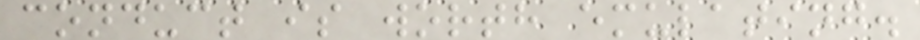conduct is worth emulating.
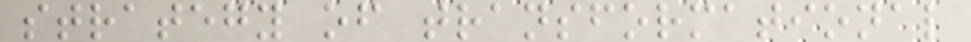strategy of transformational
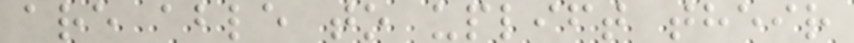are able to uplift their
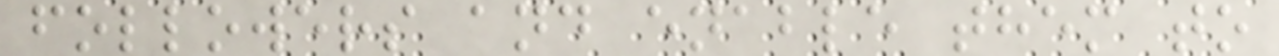followers and enable them to
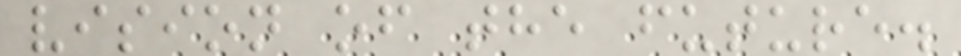vision of the future.
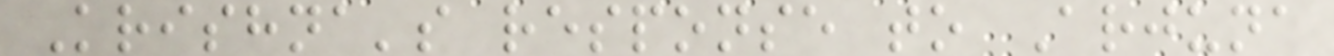Krishna's response to Arjuna
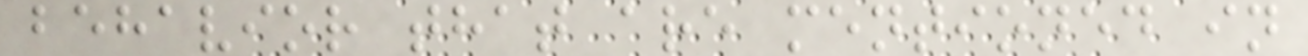behavior that are mentioned in
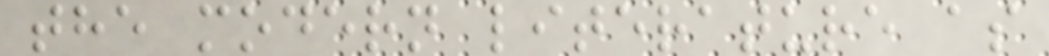the modern literature as
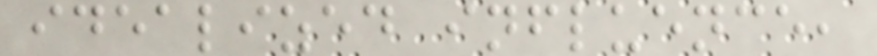idealized influence,
